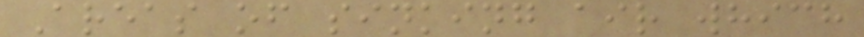Areas of sinking air which
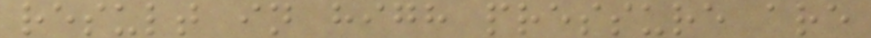result in high pressure are
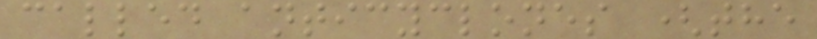called anticyclones (the
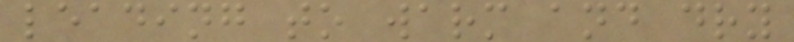leading to warm and dry
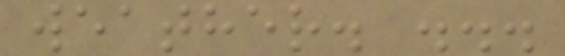weather. ...
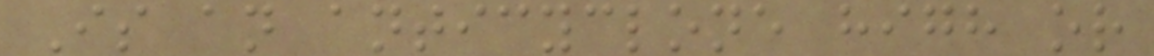Is an anticyclone high or
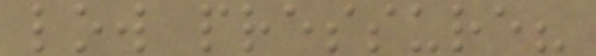low pressure?
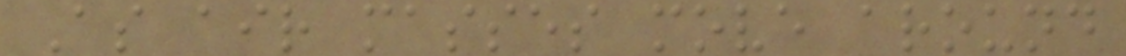As air masses move around
